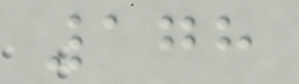178
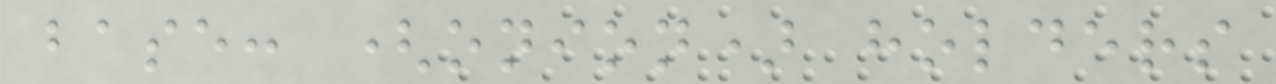base: (onion) holders
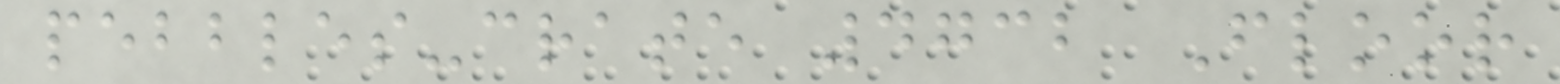pebbles-crate 4732 Floor
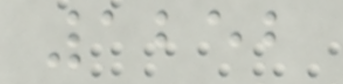1252
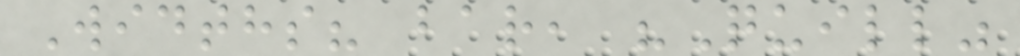Widths? bar, "Quill"
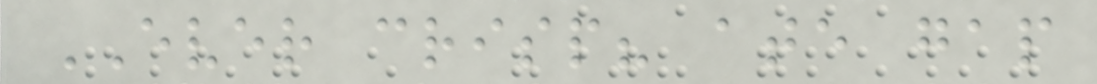EVER crisp? ate gap
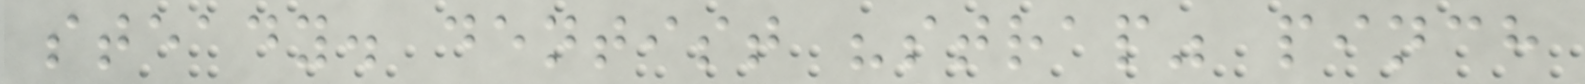steady. dentist "strap" pinch
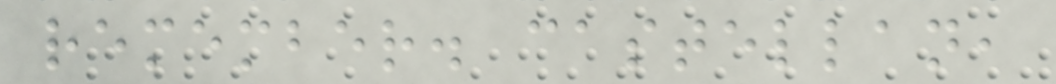remember. castellan,
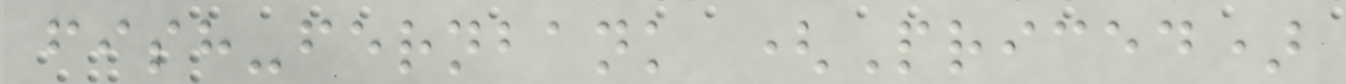fish-fernbank (Priced)
